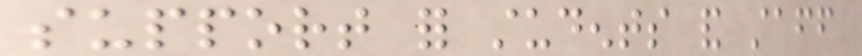support for students and staff
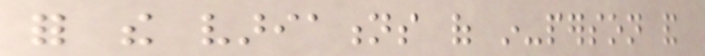for the variations of in-person and
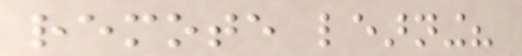remote learning?
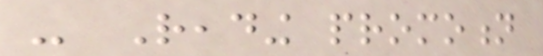- Reading promotion
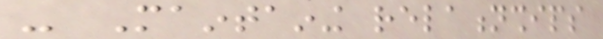- Maintaining relationships
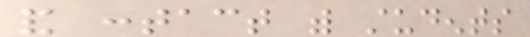and contact with students
